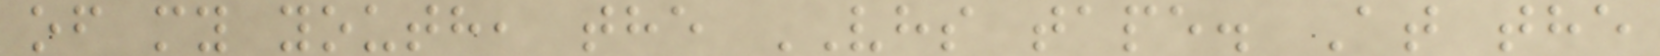of my youth, the VHS tape. At the
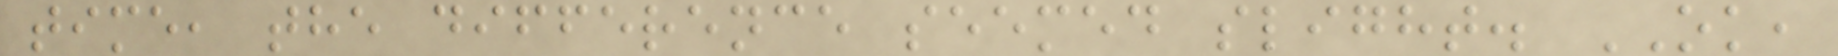time, the difference seemed slight. OK,
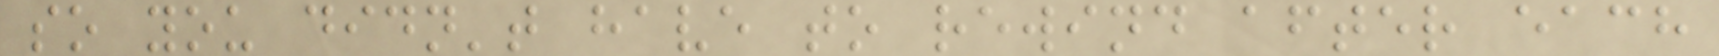so you didn't have to rewind after each
